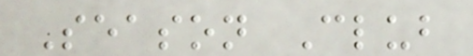Season Club
